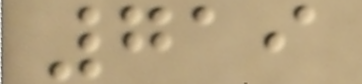719
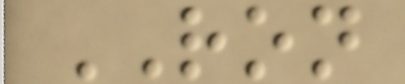RON
